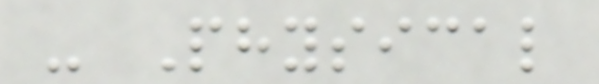- Physical
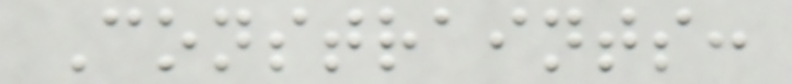Constraints:
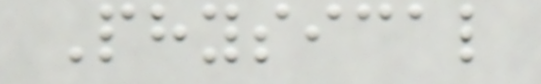Physical
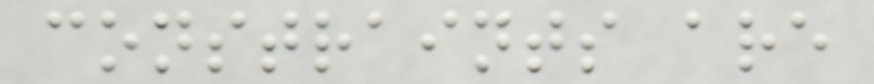constraints are
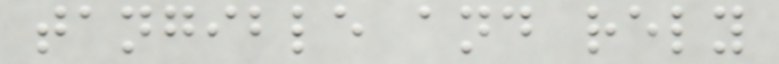tangible and rely
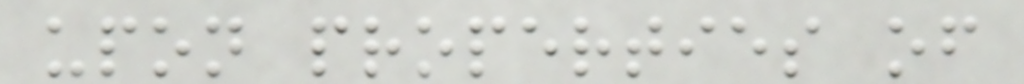upon properties of
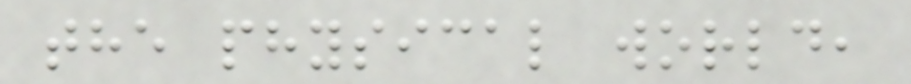the physical world,
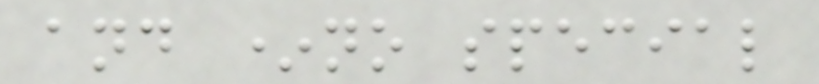and *no special
